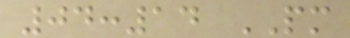04:14 PM
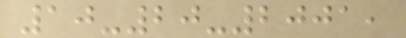10-20-2001,
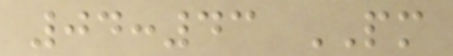04:43 PM
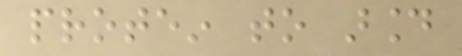protein to around
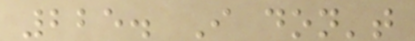225. I don't
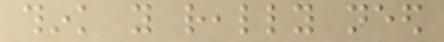think you really need
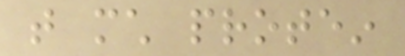that much protein
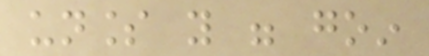unless you were goin
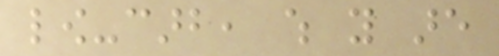low-carb, which you are
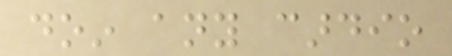doin any cardio
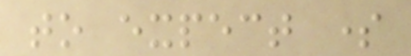to expect some
